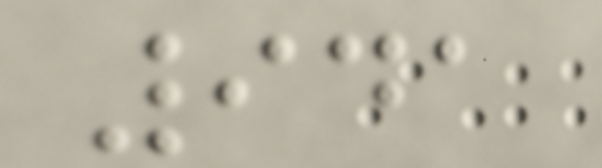941
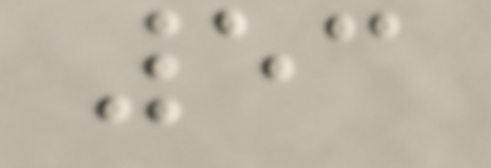53
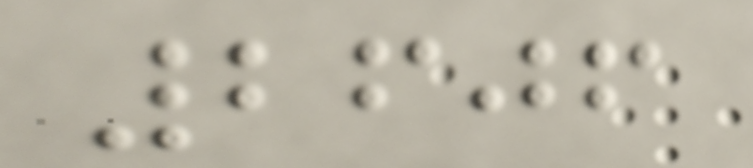2606
